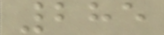285
